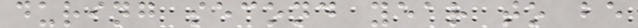during second year to be
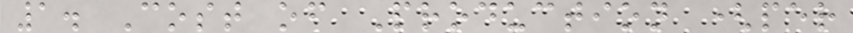1. Cost of Production (per
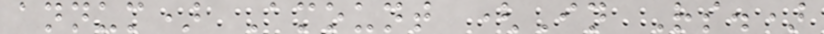annum) Amount (In Rs.)
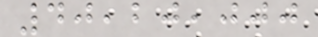40,20,000
